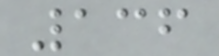136
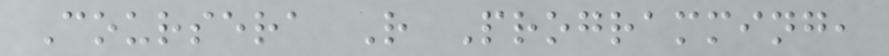Coursera R Programming,
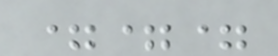===
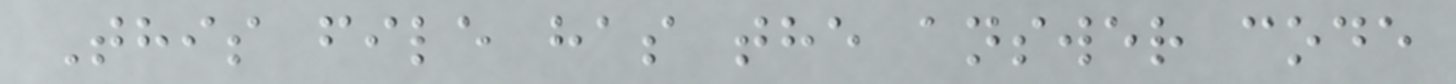This file has the answer code
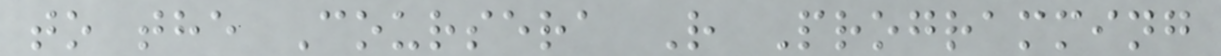to the Coursera R Programming
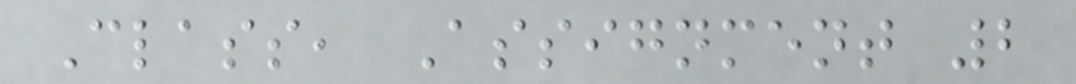Class, Assignment 2
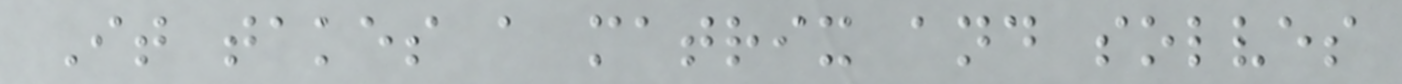It takes a matrix and solves
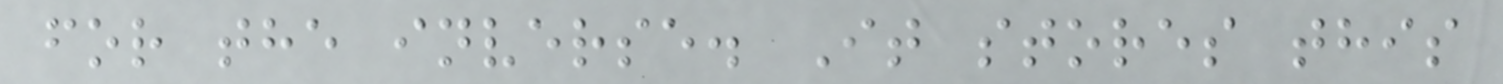for the inverse. It stores this
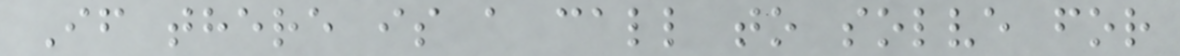If there is a call to solve for
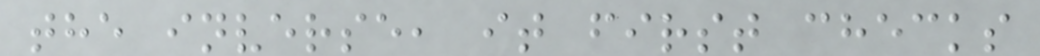the inverse, it first checks
